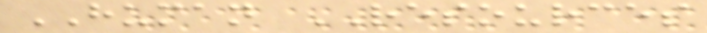HUMAN RESOURCES
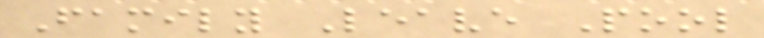Family Leave Pool
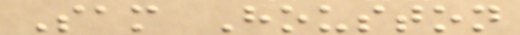Sam Houston
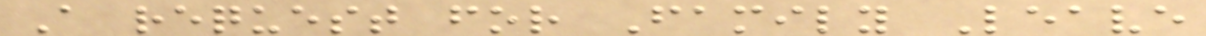A request for Family Leave
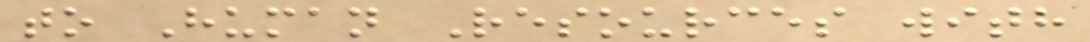to Human Resources with
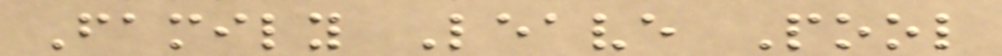Family Leave Pool
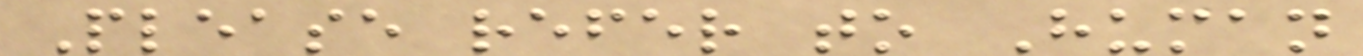Please refer to Human
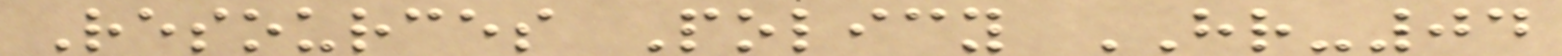Resources Policy HR-04
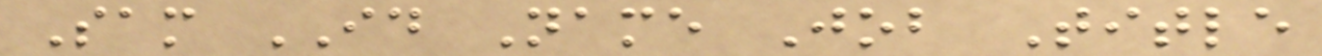Sam ID Name Job Title
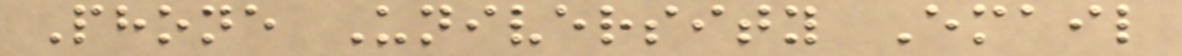Phone University Email
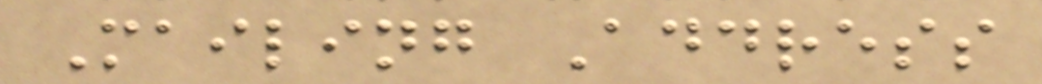Mailing Address
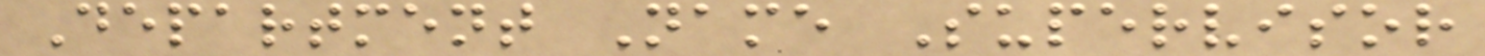Department Name Supervisor
